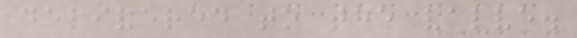delivered to the valve.
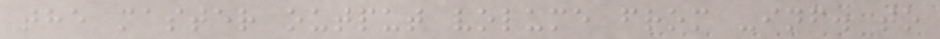the master output volume from -inf. to
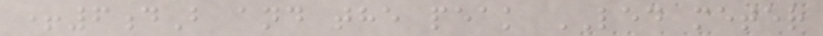+6dB and the peak LED meter
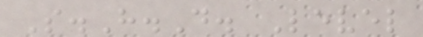S.H.D. Level
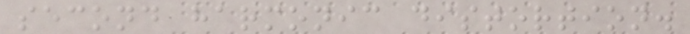second harmonic distortion.
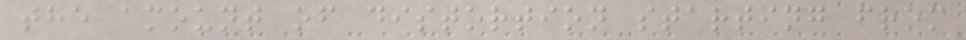the amount of distortion starting from
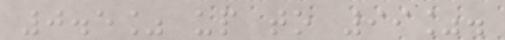0.5% up to 99%.
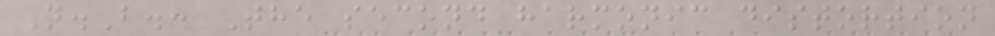N.B.: The second harmonic distortion
